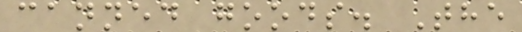canned goods. The
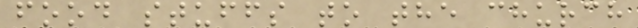food stuffs to the church
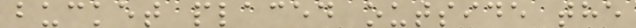bucket placed outside the
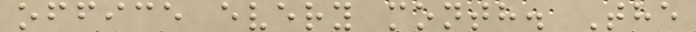office every month. The
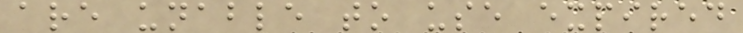are unable to use expired
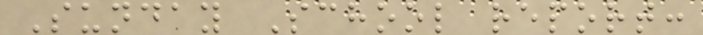Sunday School report:
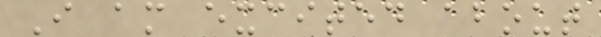I am excited about
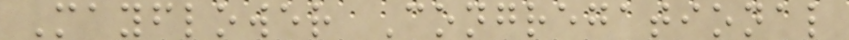Mayflower Congregational
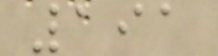191
